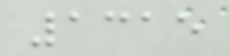1315
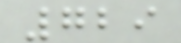729
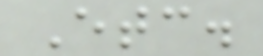Etc.
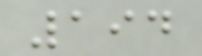194
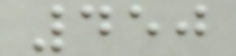450
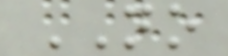NO
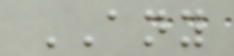ANY
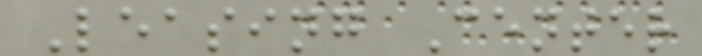Leasing Center
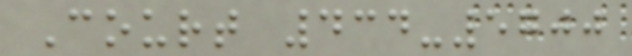Court 434-5700
